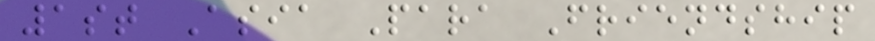1st Asia Para Friendship
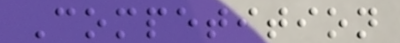Competition
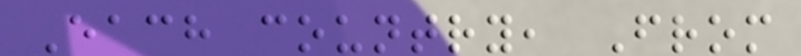Each country, From
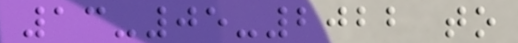13-05-2022 to
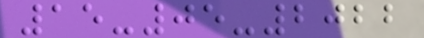15-05-2022
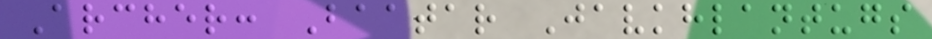Archer: Baatar Javkhlantugs
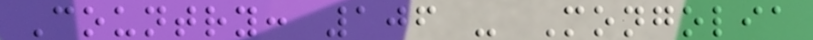Country: 106 - Mongolia
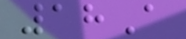18A
